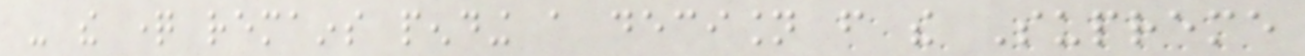- the question remains pending a decision from the Supreme
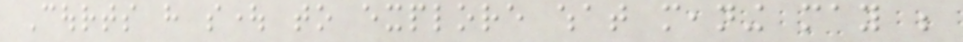Courts have sought to explore what meaning may be
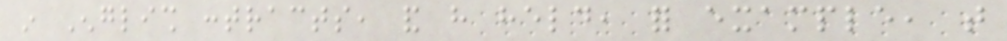in English contracts, and have held, for example, that
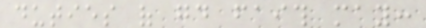duties of good faith may:
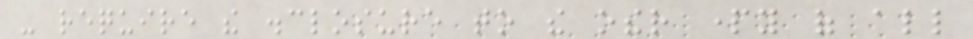- require the disclosure to the other party of all
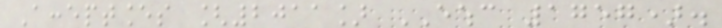Acceptances [2011] EWHC 1757).
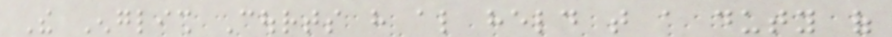The English Courts have also held that a duty of
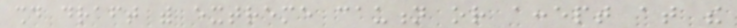should draft with extreme caution or accept at the
